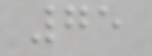75
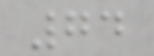74
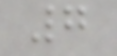7
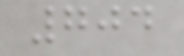704
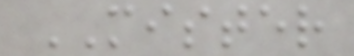MISTER
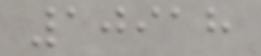10918
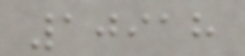10918
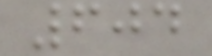604
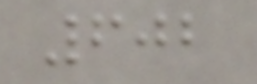602
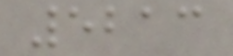5213
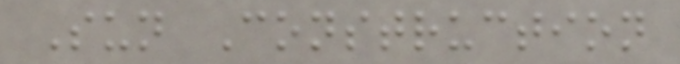Sun Construction
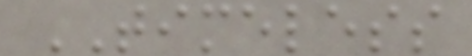TIMELESS
